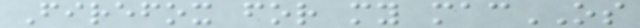Firefox for my macOS
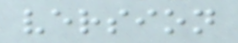version
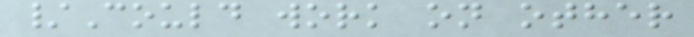/Could work on other
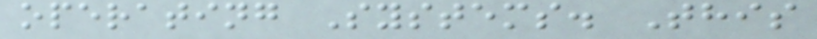operating Systems. This
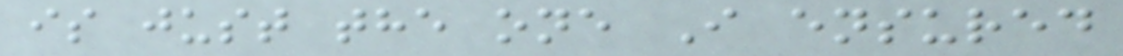is just the one I ensured
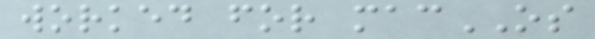worked for macOS
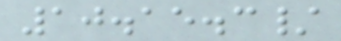10.15.3/
